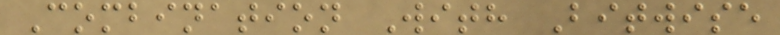Combination With Bitwise
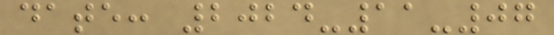date: 2024-11-07
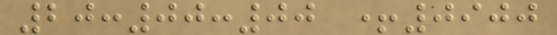20:00:00 +0900
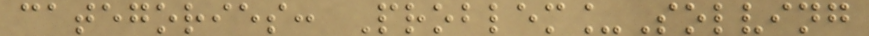categories: Problem_Solving
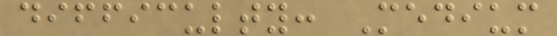difficulty: Medium
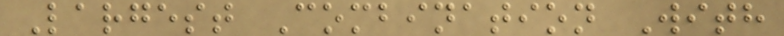Largest Combination With
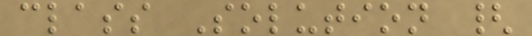class Solution {
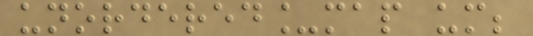unordered_map um;
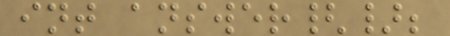int answer{};
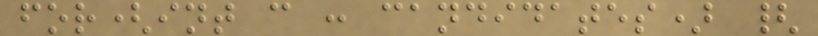for(int c : candidates) {
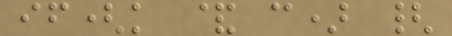if(k & c) {
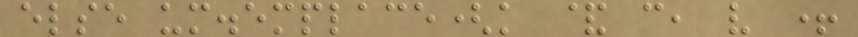else um.emplace(k & c, v +
